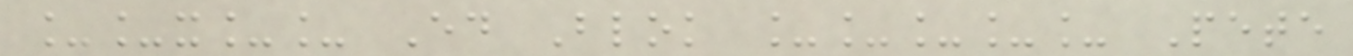__x__ Ed Blok _____ Pete
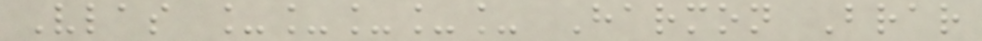Vlas _____ Harmon Brar
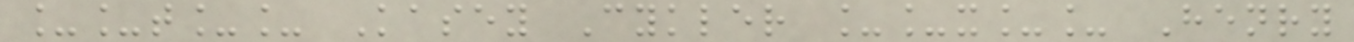__t__ Kasey Cykler __x__ Henry
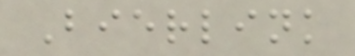Bierlink
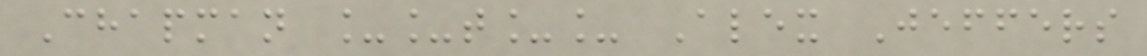Chapman __t__ Alex Jeffers
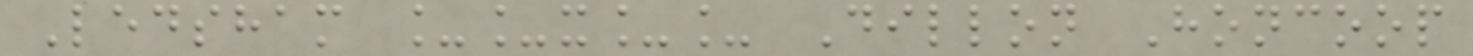Ledsham __x__ Dillon Honcoop
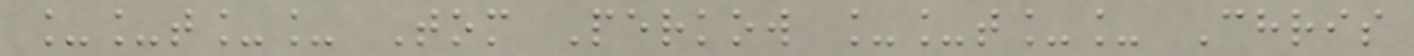__t__ Tom Perkow __t__ Chris
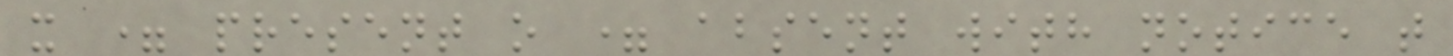x = present o = absent with notice t
